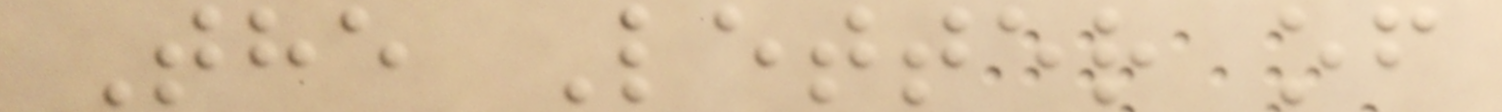The Letter of
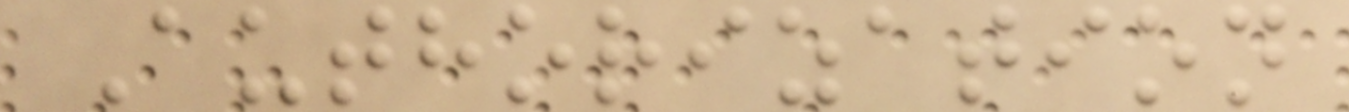Authorization
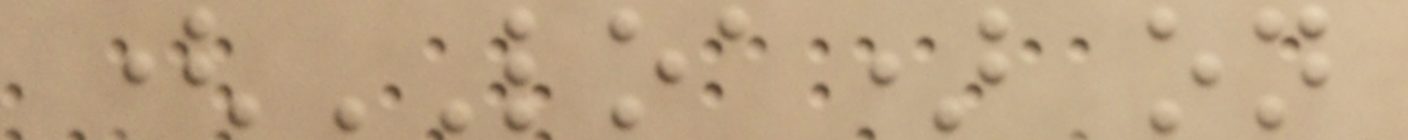(LOA) on
